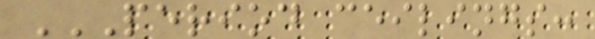PERIOD CEILINGS:
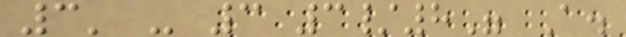3' - 3 3/8" A.
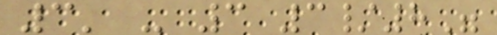3' - 3 3/8"
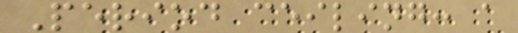Period ceiling: a
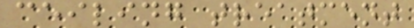ceiling treatment
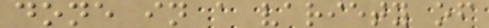done in a variety of
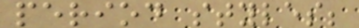period styles;
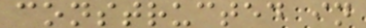constructed in
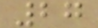27
